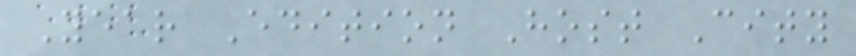Year Edition Host City
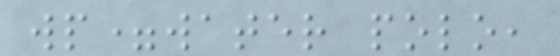wp=water polo,
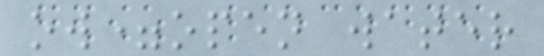ow=open water
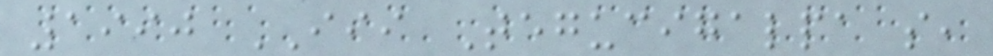1990 III Tegucigalpa s,
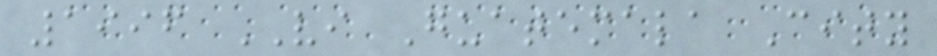1996 VI Guatemala City
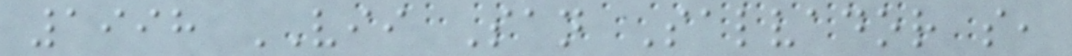1998 VII San Salvador s,
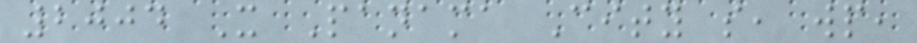2004 X Panama City s, wp,
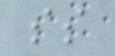ss
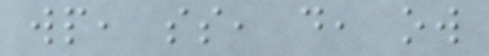wp, ss, d, ow
